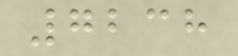7238
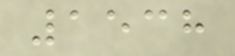1538
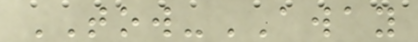TOW-AWAY
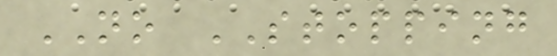NO STOPPING
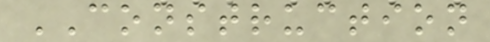CONSTRUCTION
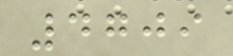4709
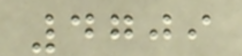4709
